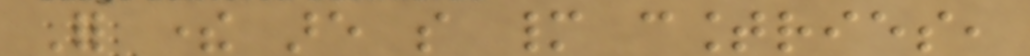For there are so many countries,
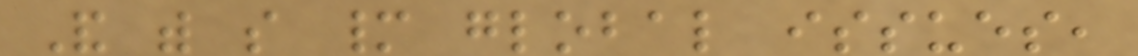And with so many global issues,
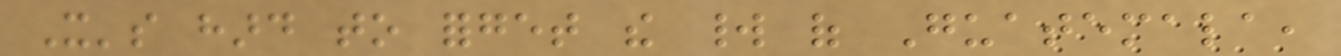It's hard to forget the world of Guatemala,
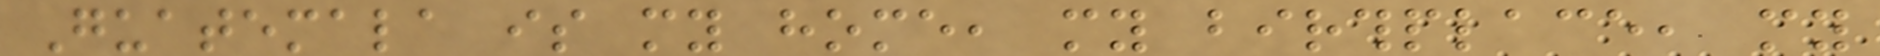Guatemala is my home, my birthplace, my
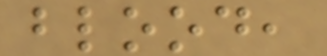blood,
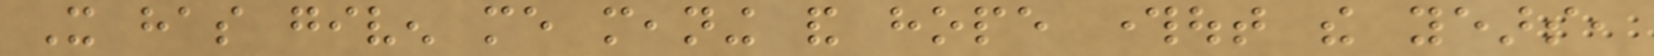It has given me meaning and hope throughout the years,
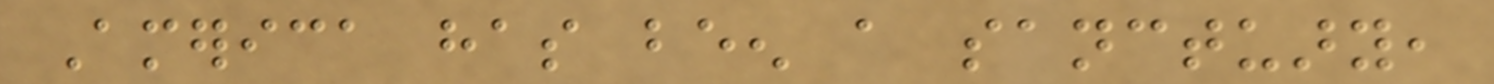America has been a sanctuary,
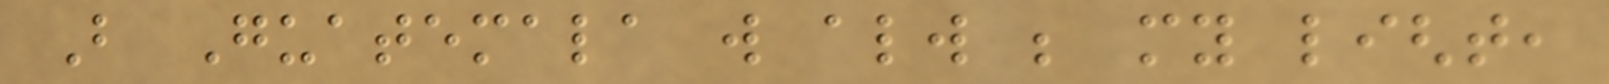But Guatemala will always be my light,
